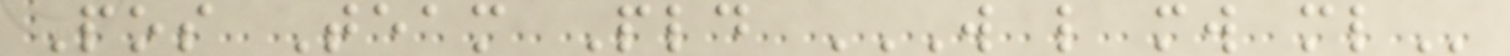Pos Team Pld W L MW ML
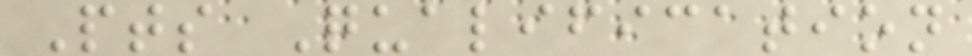Pts Qualification
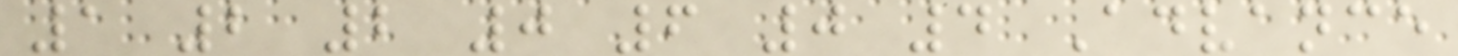1 2 2 0 6 0 4 Advance
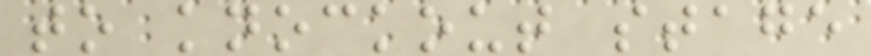to knockout stage
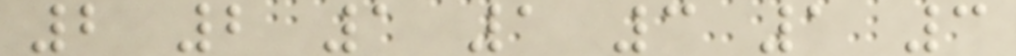2 2 1 1 3 1 3
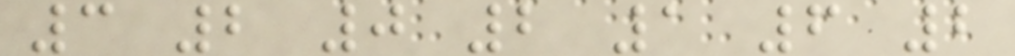3 2 0 2 1 6 2
